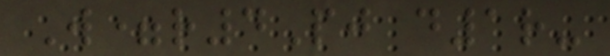W=r4Pj d1r-
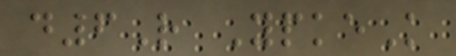d6R YpkeK
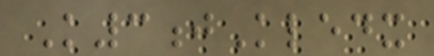K3jKledx
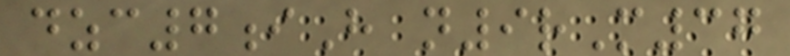dzc7iH n9rM37
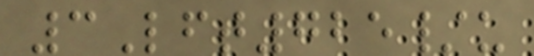3Lft725/u
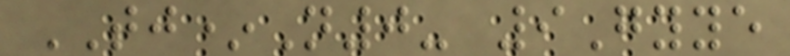TJ*N0- 9Gyye
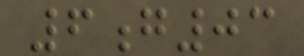6g03
